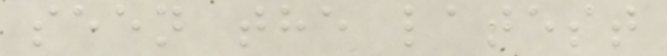seen the latest
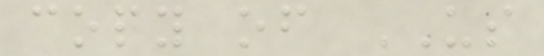copy of US
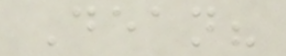Dean?
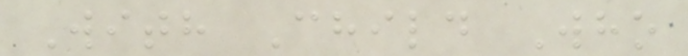With Child Who
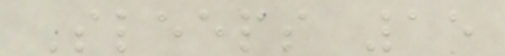Sleeps 15
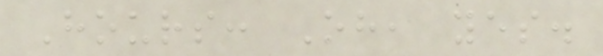Hours: Oh, yes.
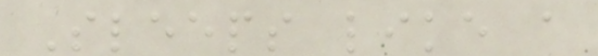Sleeps like a
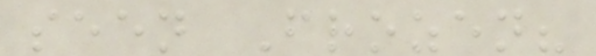seen Frozen?
